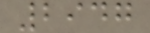2947
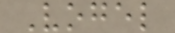Vogel
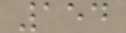154
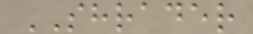SHRADER
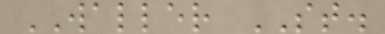WALLER ST.
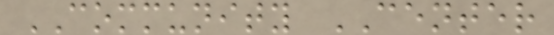COMMUNITY CENTER
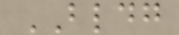BLDG
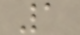1
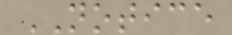NOTICE
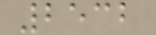2532
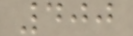400
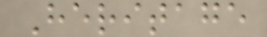Heritage
